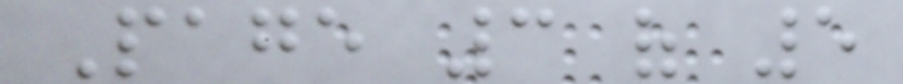Page 3 of 5
